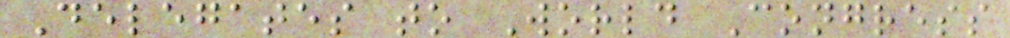Delegates to World Congress
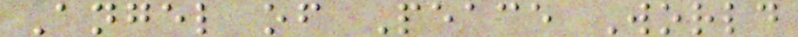Angel of Peace World
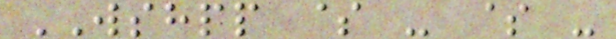WSHPP $ - $ -
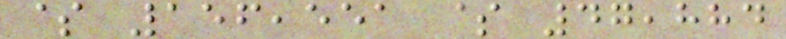$ 156,551 $ 47,884
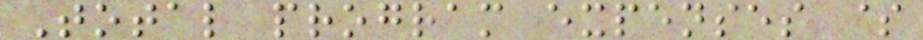Total program expenses $
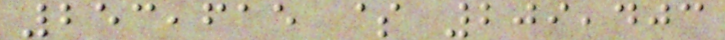253,615 $ 209,403
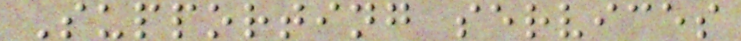Supporting services
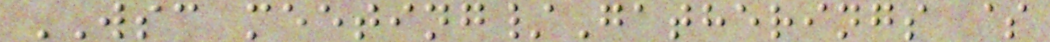WSC meeting/Gatherings $
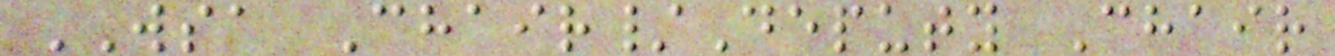WSA Chair/Deputy Chair
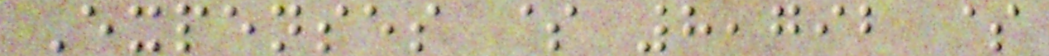Expenses $ 8,792 $
